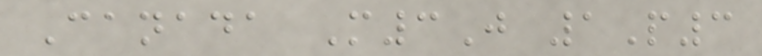Canada M3J 1P3
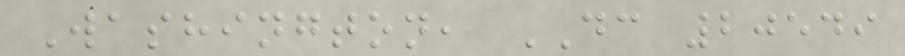Washington, DC 20549
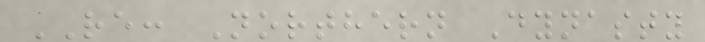RE: Northern Dynasty
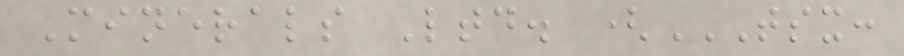Minerals Ltd. (TSX:
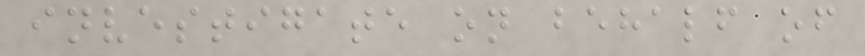investigate on behalf of
